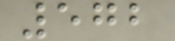572
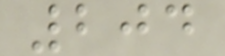204
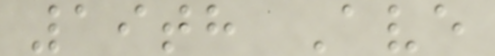19th Ave
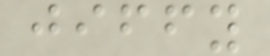jiffy
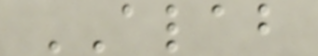ALAB
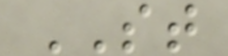ST
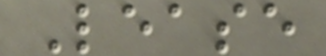Lease
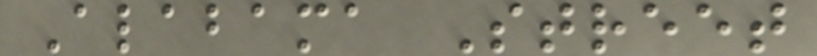Alabama Street
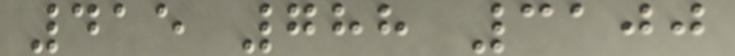415 788 3100
